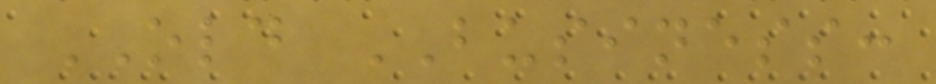OLD BUSINESS:
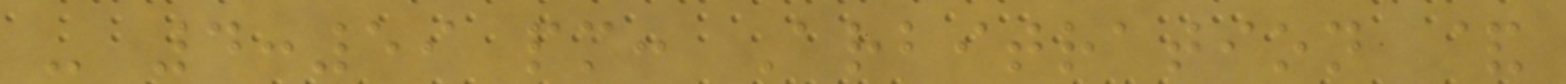- 4:59 pm: Arbitration &
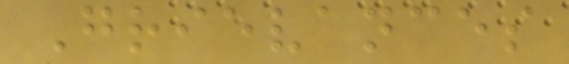Grievances
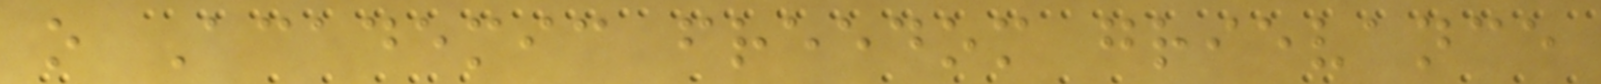o Academic freedom grievance
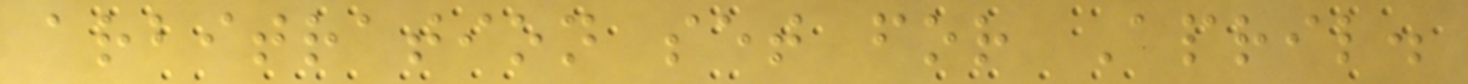arbitration set for April.
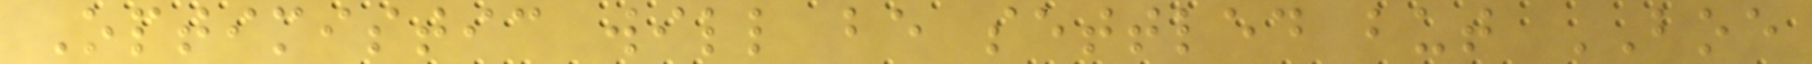Optimistic will be settled but BOE
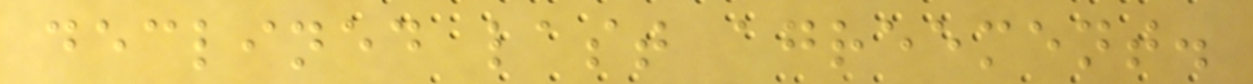declined last agreement.
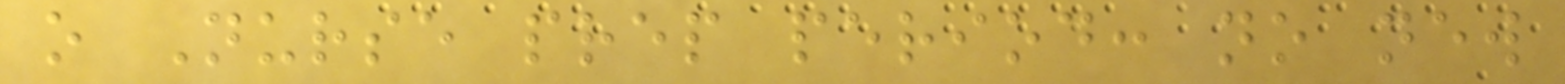o Nurse prep period: no new
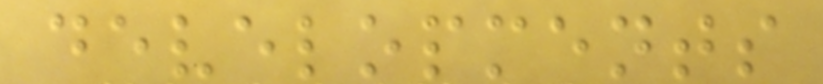developments
